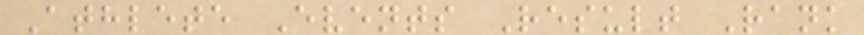Athlete Events Result Rank
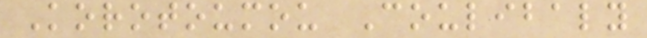Korotoumou Coulibaly
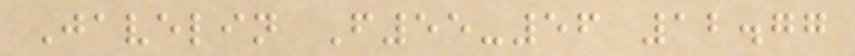Javelin F55-56 12.77
